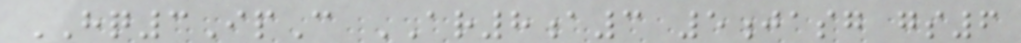HQ3IpC AR8a3 5jasg gs6
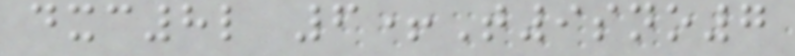dxc8l 6+T9sno7
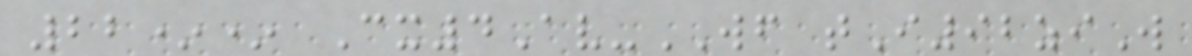22** Cx4Av-WF tI92ziW
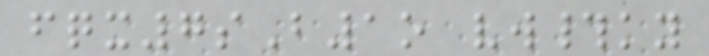fqx7sB1o vw#ky
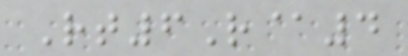Rt6R@4
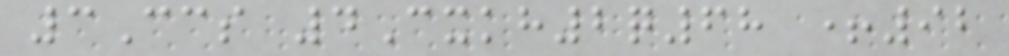3Ccs 4Cxkh2q68 +92
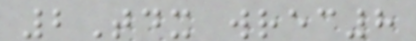2Tdx wrec8
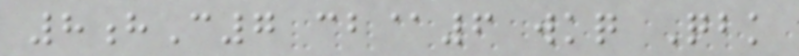8hC7 cb@6 wkq Qbk
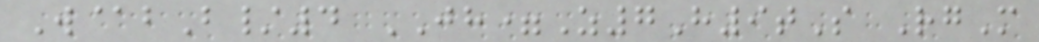W@bB/4 JH=Z7H9tS RgM
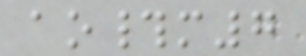ao#m7
